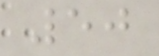50
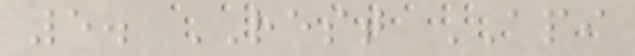5. REST API
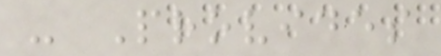- Provides
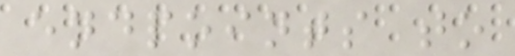endpoints to
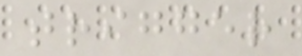trigger
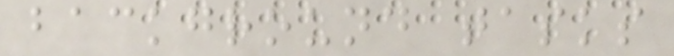background tasks
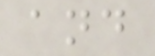and
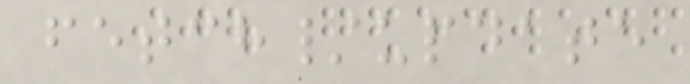fetch/update
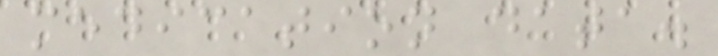medication data.
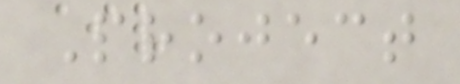Project
